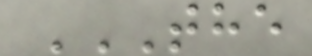THE
